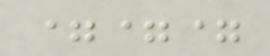===
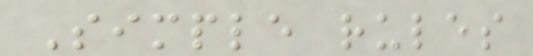Simple rules
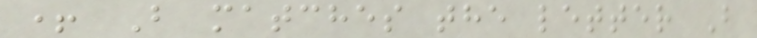+ B matches the letter B
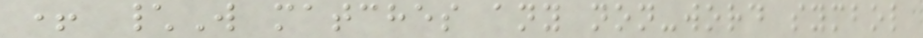+ \W matches any non-word symbol
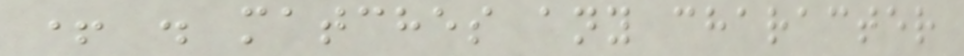+ . matches any character
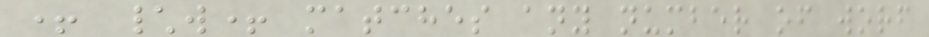+ \w+ matches any number of worf
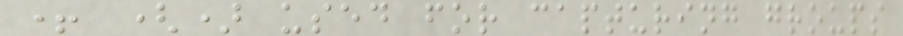+ () used for capturing groups
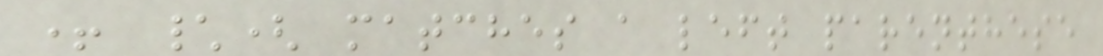+ \( matches a left parenthese
